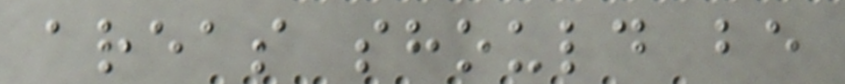areas should be
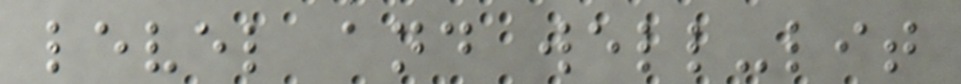level and well-lit
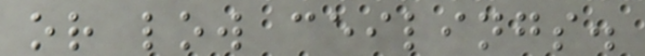or low ceilings.
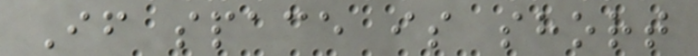If space is short
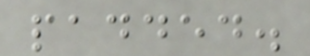padded.
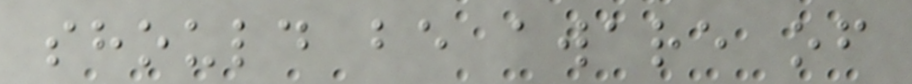should be aware of
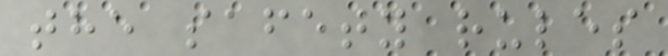the safety rules
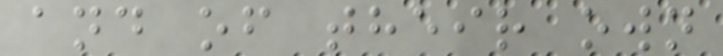and of their own
